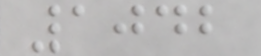1042
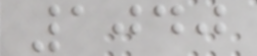1040
